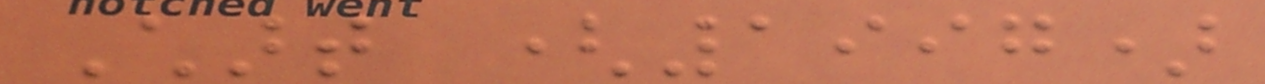Chart (1997)
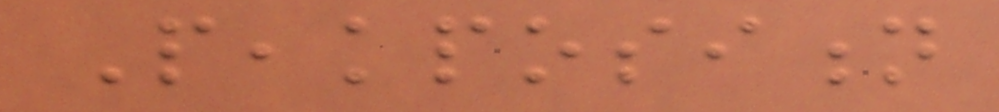Peakposition
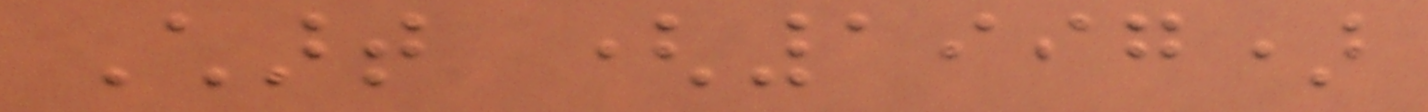Chart (1997)
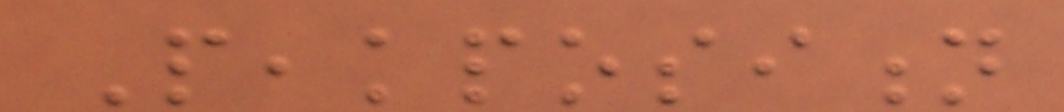Peakposition
